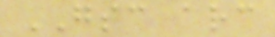GSC arc
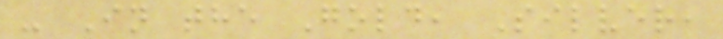- In the Gold, Silver,
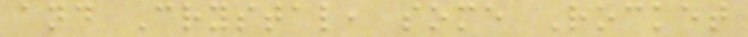and Crystal, some Rocket
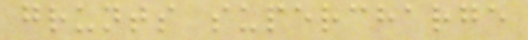grunts supercharge
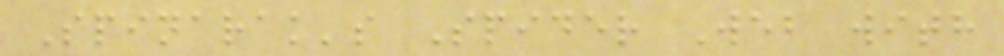Spinarak's Spider Web with
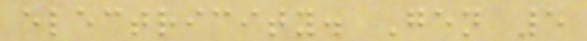electricity. Gen 5
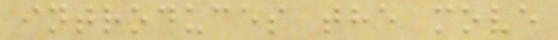introduces the move
